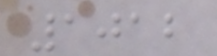1012
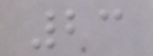23
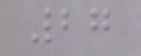27
